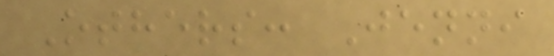Others: Jenni
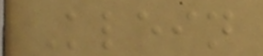Klein
